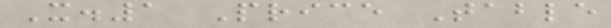X.1 Price Table
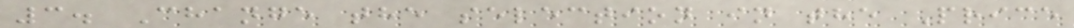3. Change the selection in the Price
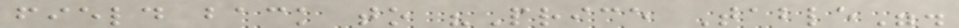field back to "Price Table".
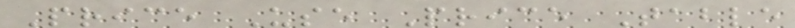Price Use Price Table
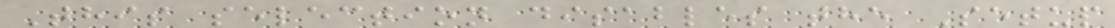This selection disables the Setup
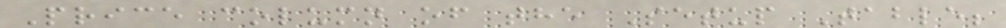Price column of the Setup Table;
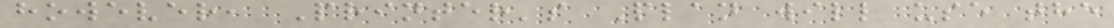however, Printer's Plan will use the
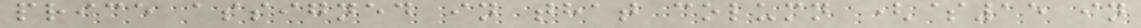price assigned in that column ($15 in
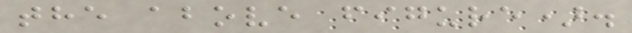the above figure).
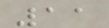11
